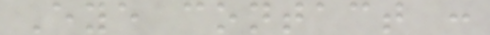Eye contact :
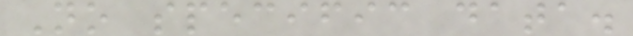No specific data.
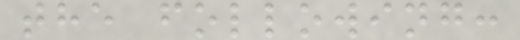the following:
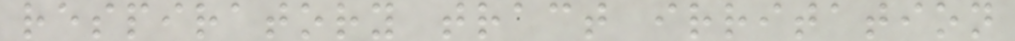respiratory tract irritation
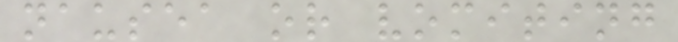nausea or vomiting
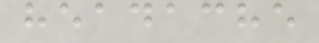headache
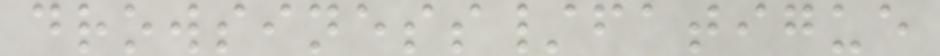drowsiness/fatigue
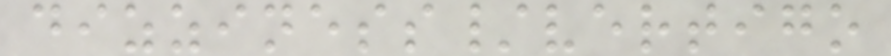dizziness/vertigo
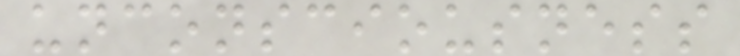unconsciousness
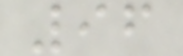96
